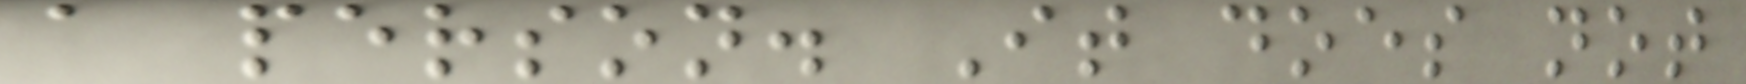a person. It does not
